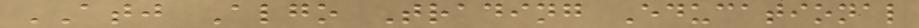ATJ Algo Trading Educational
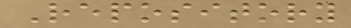Repository
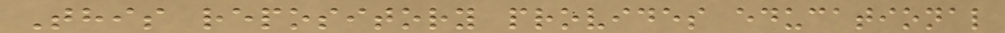This repository provides educational
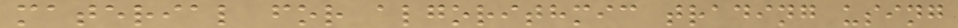material for algorithmic trading using
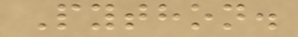Python.
